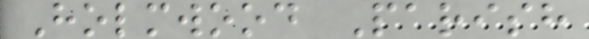Holmwood Parish
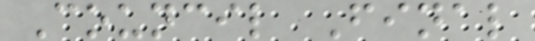Council Final
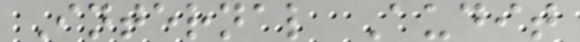Internal Audit
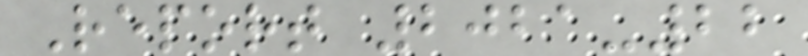Report 2021-22
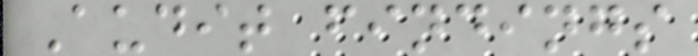Audit findings
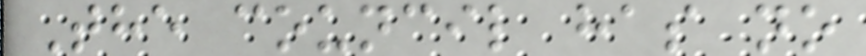The council has no
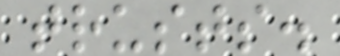trusts.
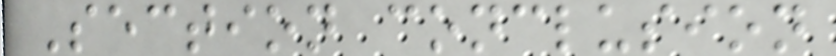Section conclusion
